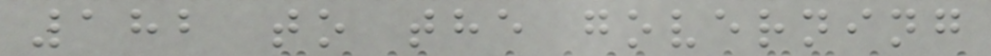182 to the governing
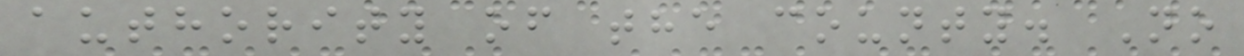authority of the county. No
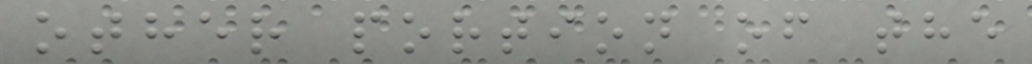other portion of the
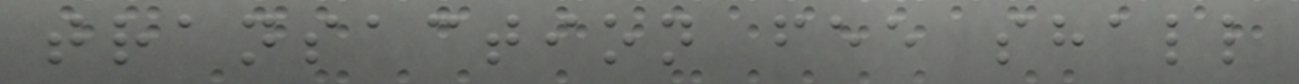transaction fee shall
